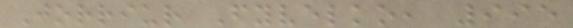Jorriur Fyvelko, 995
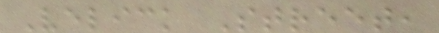Velick Street,
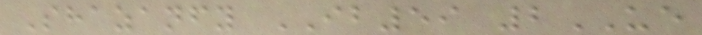Shazanfy IB59 2UE
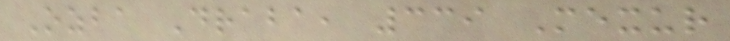Ozba Draba, 339 Mexur
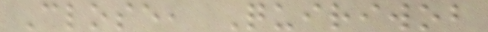Close, Quiriwob
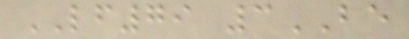LF79 3BE
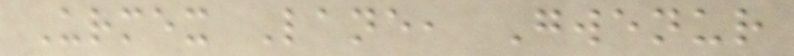Urmex Lane, Gwenur
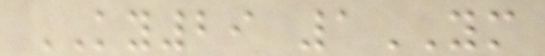KY29 1YM
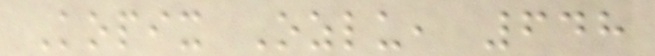Kopix Ozlu, 648
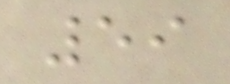59
